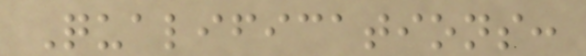Qualifications:
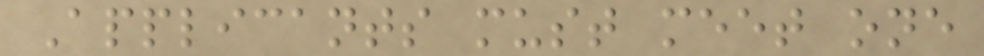Applicants must meet one
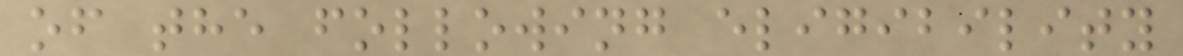of the following eligibility
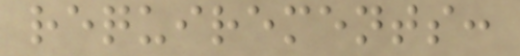requirements:
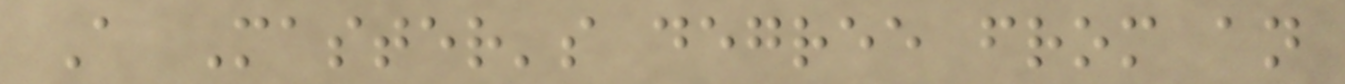A Master's degree from an
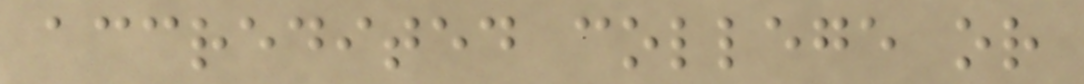accredited college or
